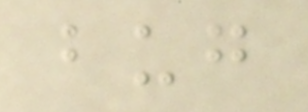bug
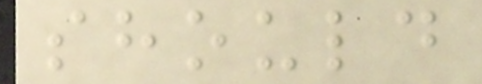should
